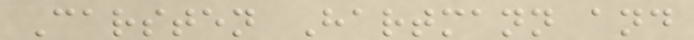Carsten Hartmann and
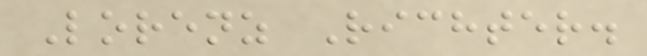Lorenz Richter.
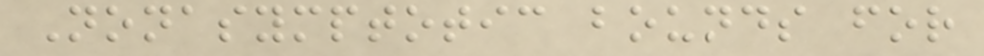Nonasymptotic bounds for
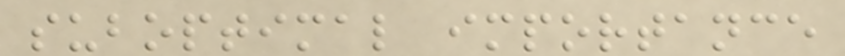suboptimal importance
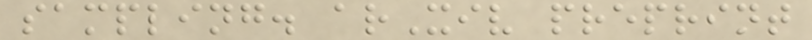sampling. arXiv preprint
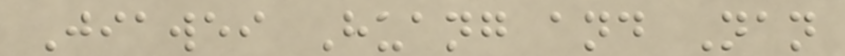Jiawei Huang and Nan
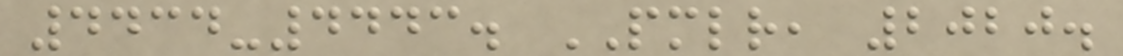4434-4443. PMLR, 2020.
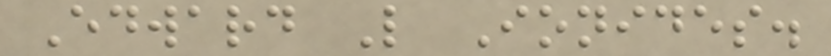Edward L Ionides.
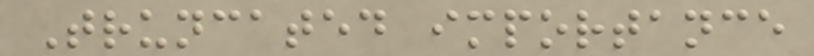Truncated importance
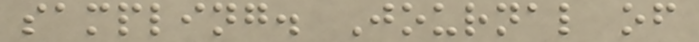sampling. Journal of
